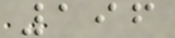196
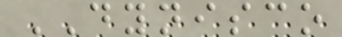DYNISCO
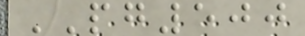PG500
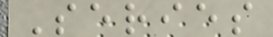Series
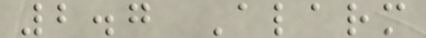2.7 Alarm
